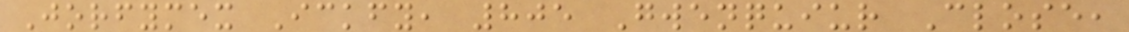Jorfymex Ickfy, 805 Gwenquiur Close,
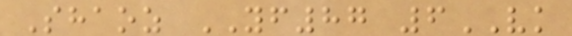Shaoz YF87 6VK
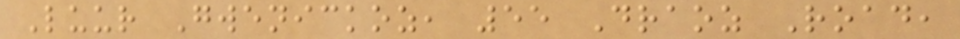Luur Gwenickoz, 55 Draoz Road,
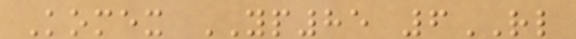Komex YP85 6RL
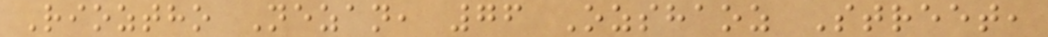Rioztho Nezan, 76 Ozshaoz Street,
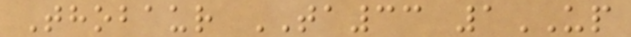Thobaur TA33 1UP
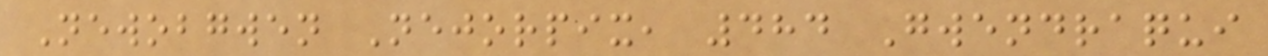Newobgwen Nejorpix, 484 Gwendraqui
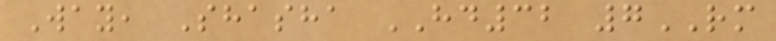Way, Shasha HD32 7RM
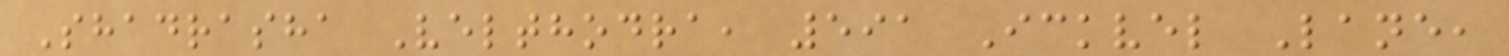Shadrasha Velthodra, 591 Ickvel Lane,
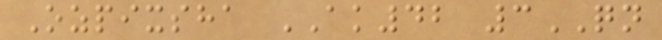Ozpixsha AK42 3QN
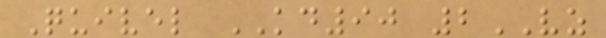Quivel KD90 2VZ
